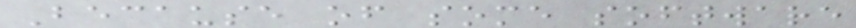Because of some software
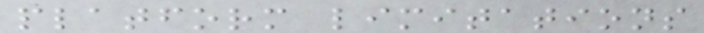platform limitations
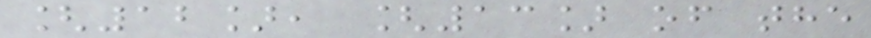[12], [13] of the
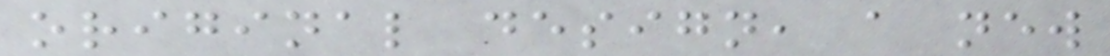original design, a new
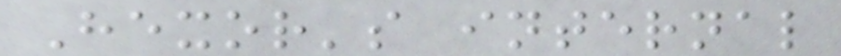Hexor's internal
